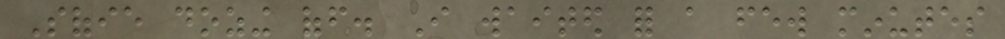Sofie dozing off. I waited for a few minutes
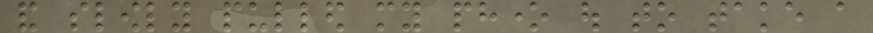and slowly pulled my phone out to take a
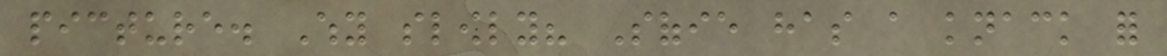picture. Why slowly? Sofie has a knack for
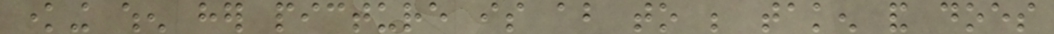knowing when her picture is about to be taken and does
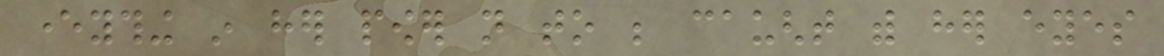everything in her power not to be caught with her eyes
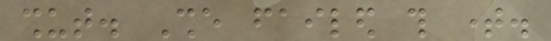shut. She failed this time.
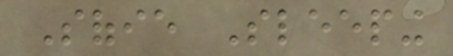Sofie Sleeping
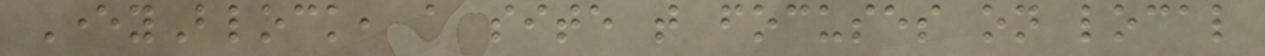EveryBlock, a site that focuses on local
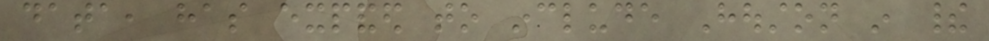data, has expanded to include Houston in their
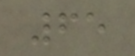65
